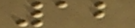12
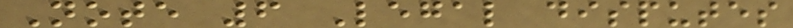Note 6 Legal disputes
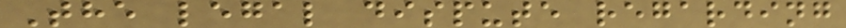The legal dispute regarding
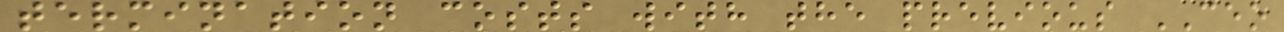termination costs with the previous CEO
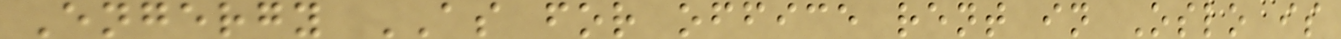Engergy AS for office rent in Oslo is
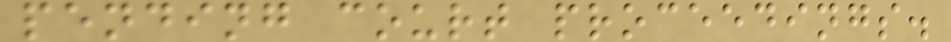pending court proceedings.
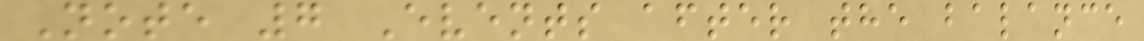Note 7 Events after the balance
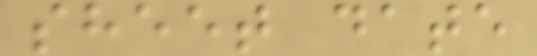sheet date
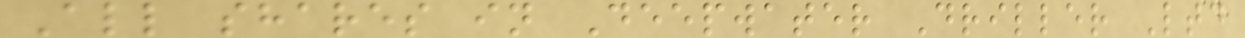All shares in Deepwater Driller Ltd
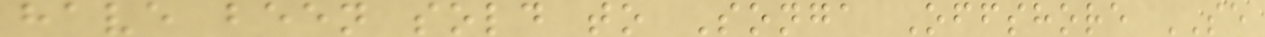have been sold to Songa Offshore SE
